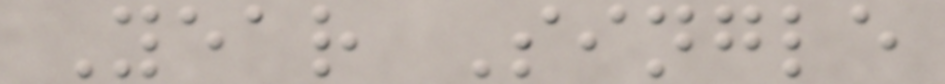Year Single
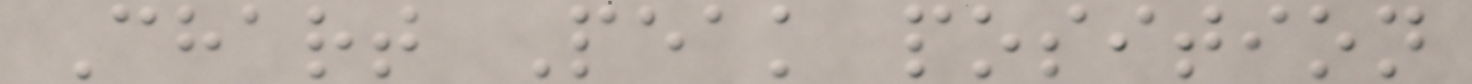Chart Peak position
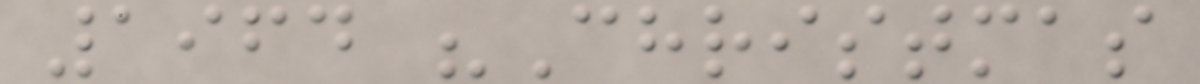1964 "Christmas
